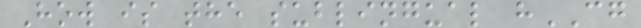How is the sublingual hCG
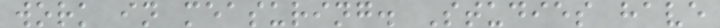work in measuring. Studies have
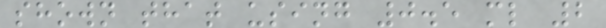shown that using 0.5 ml 2
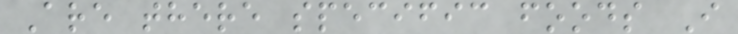Are there specific foods I
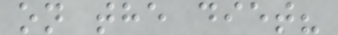on the diet?
